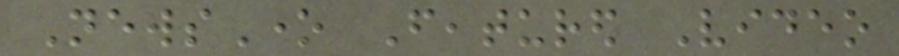NewsOne Featured Video
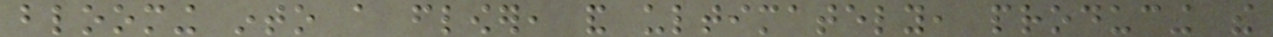blooming into a flower, and ultimately, producing the
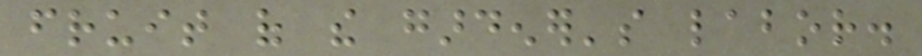fruit of the gardener's labor.
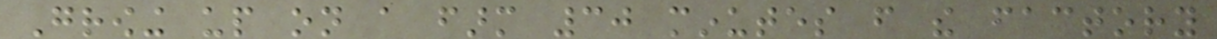Growing up on a farm 30 minutes from the factory
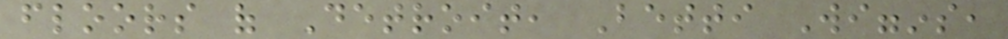floors of Detroit, Betti Wiggins,
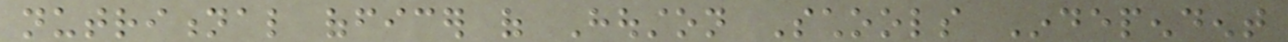nutritional officer of Houston Schools Independent
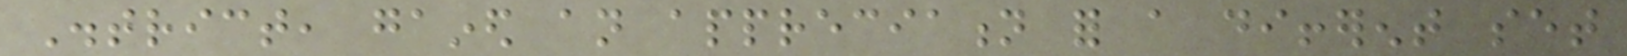District, gained an appreciation for a different set
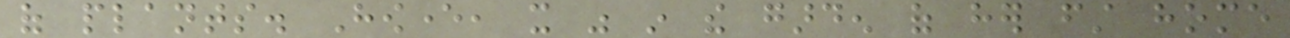of plants. However, it was in the garden of her first home
